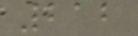212
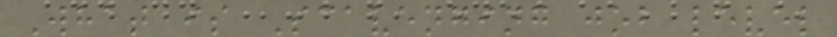What is Scavenging job level
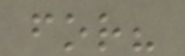for?
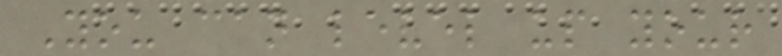You can level up your
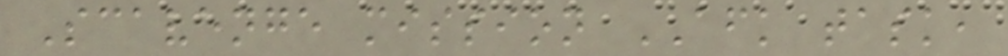Scavenge mission AFK task,
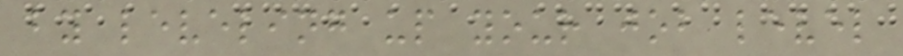by leveling up your job level
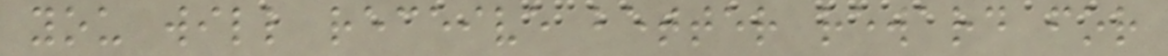you will receive better reward for
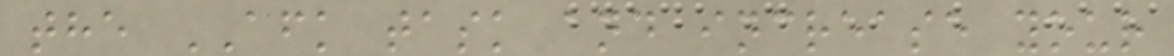the AFK task and increase your
